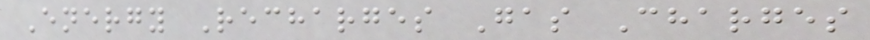Energy Recharges Gas Charges
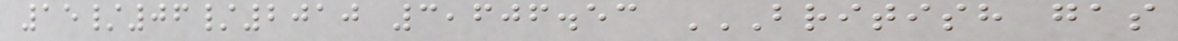15/06/2010 3,606.53 BRITISH GAS
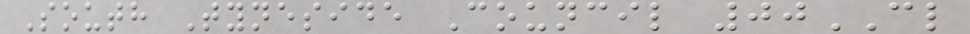South Tyneside Council 00CL
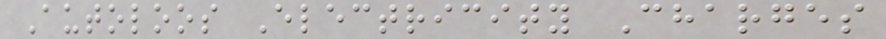Autoloos Electricity Charges
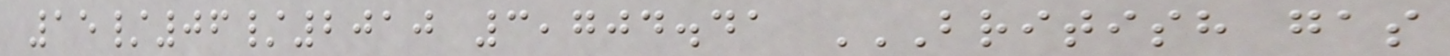15/06/2010 3,704.41 BRITISH GAS
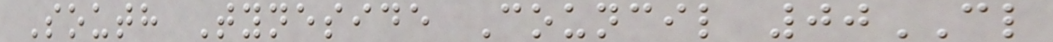South Tyneside Council 00CL
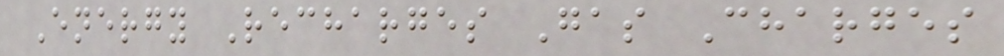Energy Recharges Gas Charges
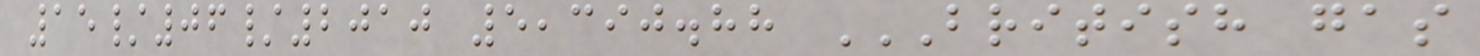15/06/2010 5,390.88 BRITISH GAS
